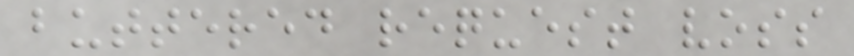buttered request voss
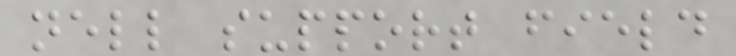nell support field
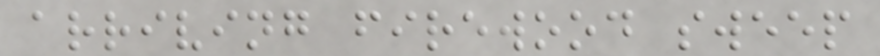arriving firewood sweep
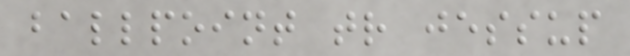ballpoint tr jessup
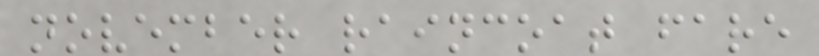november raincoat fare
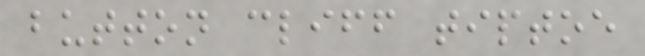button cliff tiptoe
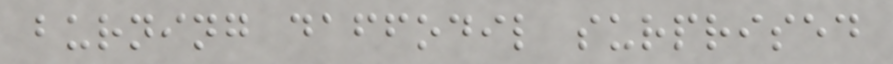burning daffodil surprised
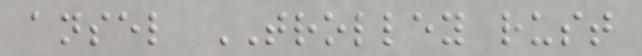ansel TROLLEY rust
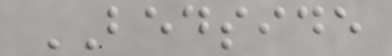BEDSIDE
